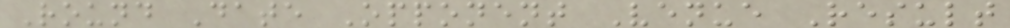Round Date Opponent Venue Result
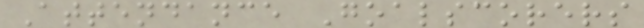Attendance Goalscorers
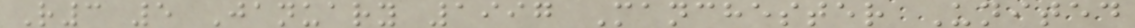R3 5 January 1997 Manchester United
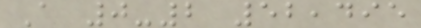A 0-2 52,495
